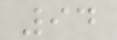94
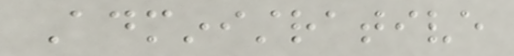Administrative
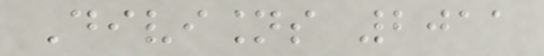Divisions 2011
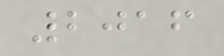2016
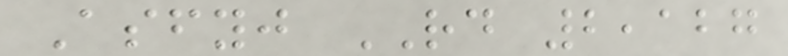Asfyj RD 2,127
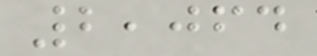2,064
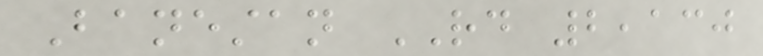Banestan RD 2,130
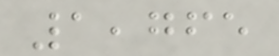1,765
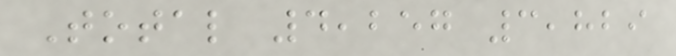Total 4,257 3,829
